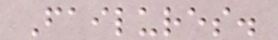Failures.
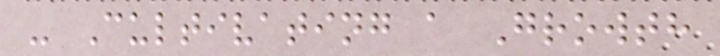- Cultivating a Growth
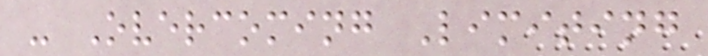- Overcoming Limiting
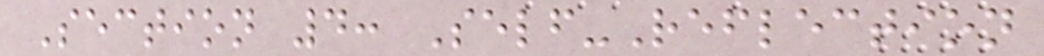Section 4: Self-Reflection
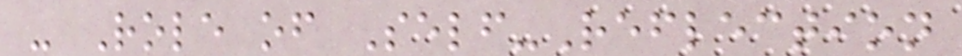- Role of Self-Reflection
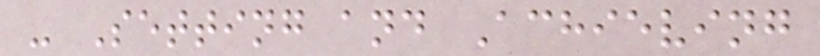- Setting and Achieving
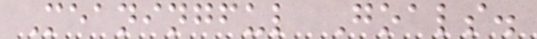Meaningful Goals.
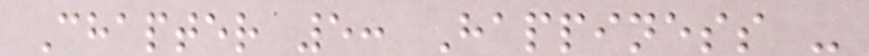Chapter 5: Happiness -
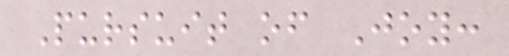Pursuit of Joy:
